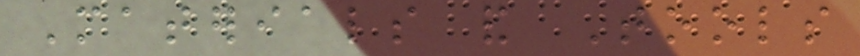Materials and Tools
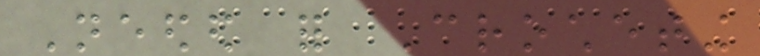Needed for Crocheting
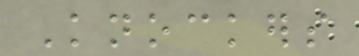Knockers
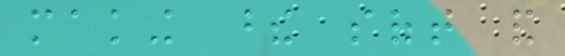making these soft and
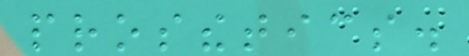prosthetics.
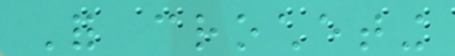For crocheting
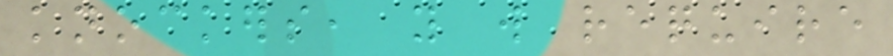knockers, you will require
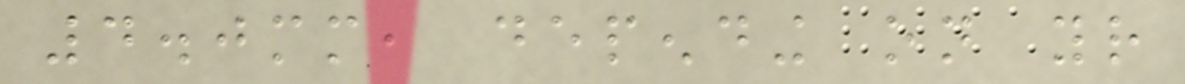4.0mm, depending on your
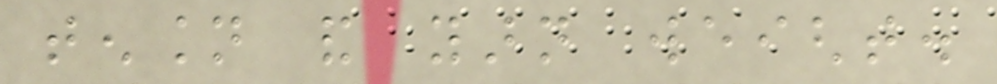tension and yarn weight.
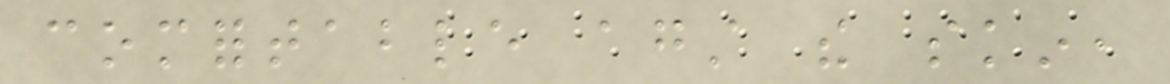comfortable against the skin,
